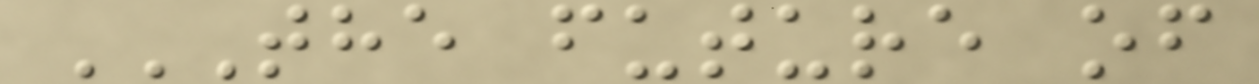THE FUTURE OF
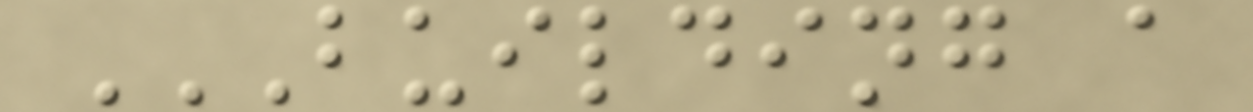BUILDING A
